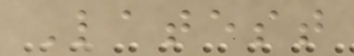Latest
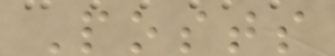Posts
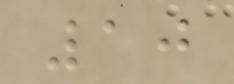10
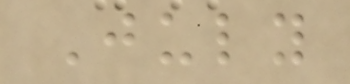July
